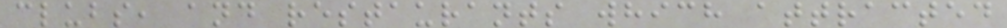clubs, and restaurants which attracted
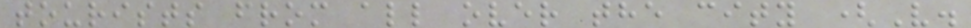tourists from all over the city (V.
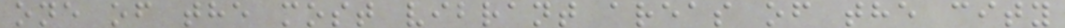one of the most vibrant areas of the city
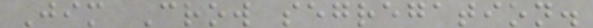Jim Crow segregation.
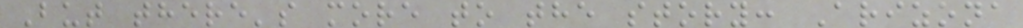But there's more to the story: Arizona
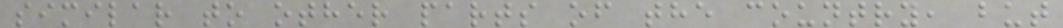similar to other parts of the country, but
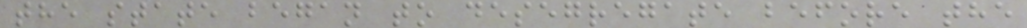the state began to desegregate before the
